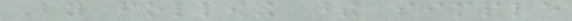By following these simple
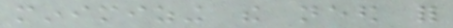minimizing the need for
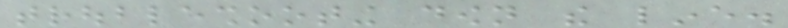troubleshooting down the line.
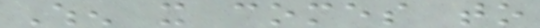When it comes to
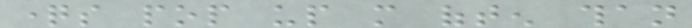questions pop up more often than
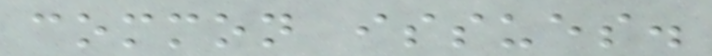common issues.
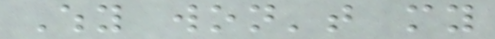Why won't my
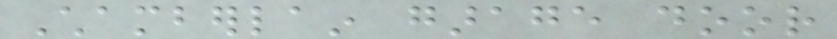Chamberlain garage door
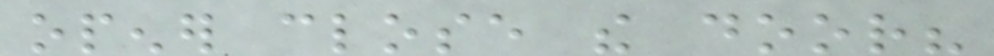opener close the door?
